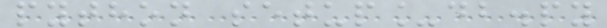python setup_db.py
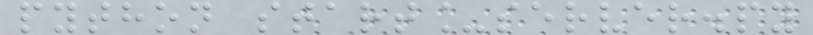python start_server.py
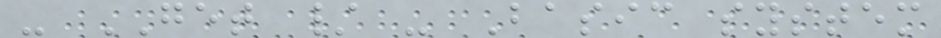- GET / - Basic system
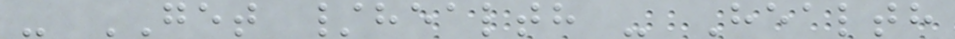- GET /health - Health
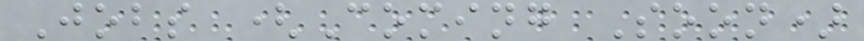Jobs (Coming Soon)
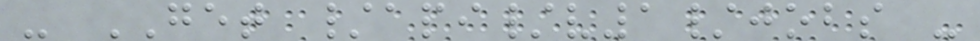- GET /api/v1/jobs -
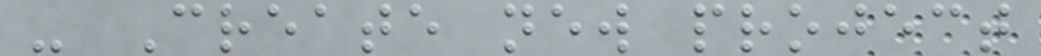- Create new project
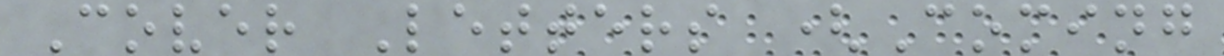Cover Letters (Coming
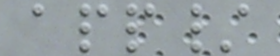app/
